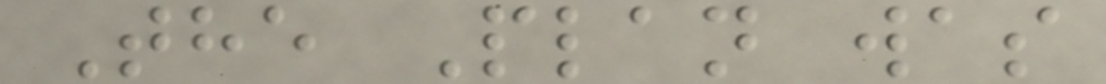The Plan was
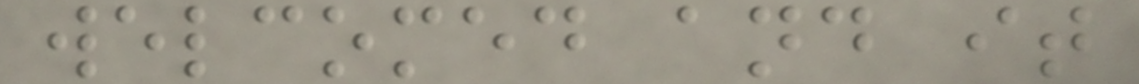welcomed and it
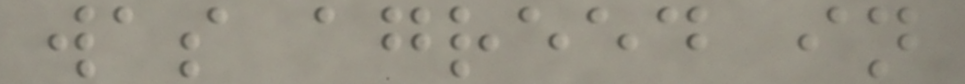was agreed in
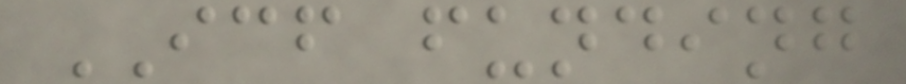ICF funding
